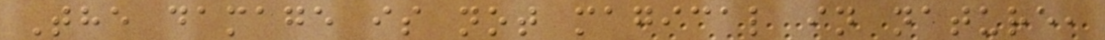The damage is not magical in nature,
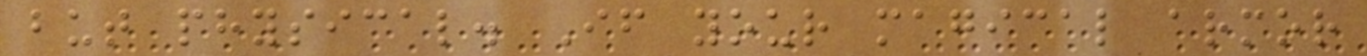but physical. If your magical armor
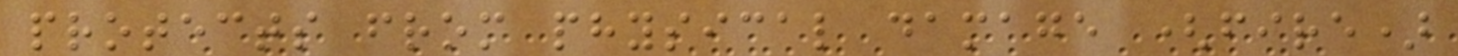protects from physical damage (fire)
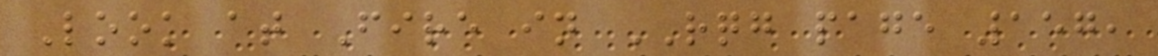Look at Fire in RQG page 157,
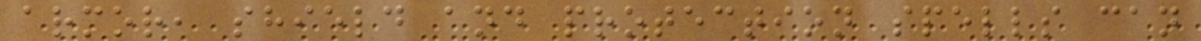armor, shield and protection spells can
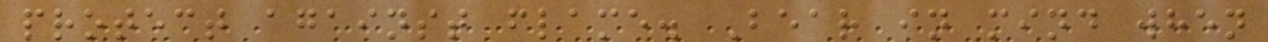protect against flame. Bear in mind when
